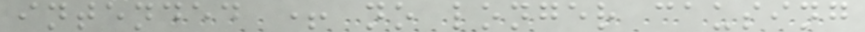intended + no longer causing
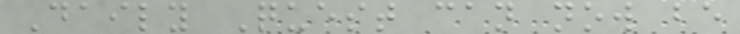Daily Quest can now be
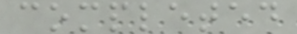completed
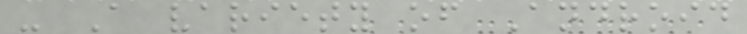- A variety of Android
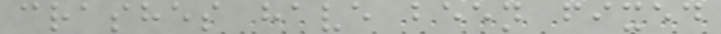crashes have been fixed
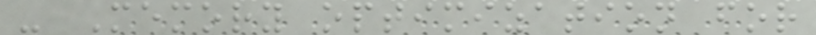- Memory optimization for
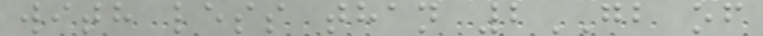with less than 2GB of
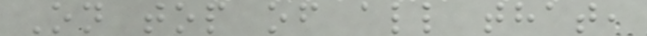On top of all that,
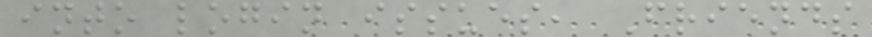into login issues, Friends
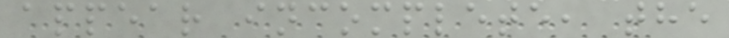appear incomplete, the
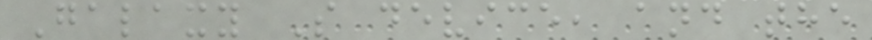Galaxy S device, and the
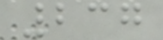237
